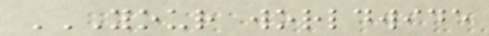YOUR WORLDWIDE
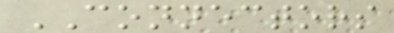CONNECTORS
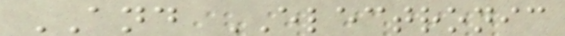AND ELECTRONIC
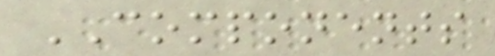COMPONENTS
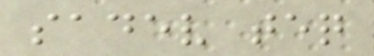sadev teq
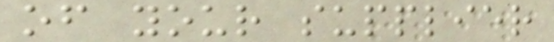of your supplier
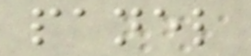panel
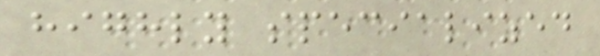highly specialized
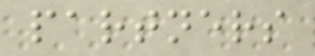partners
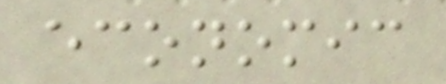economic
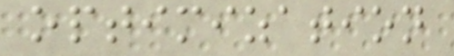optimization
